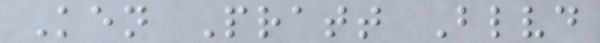Ken Pratt Blvd
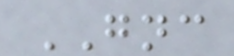GNC
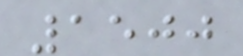1500
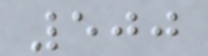500
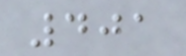401
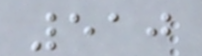510
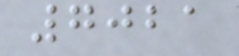7021
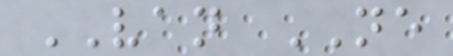VAN NE
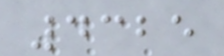4325
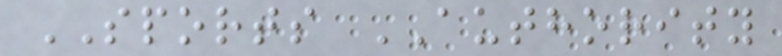SPORTS AUTHORITY
